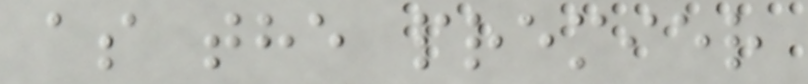as the premier
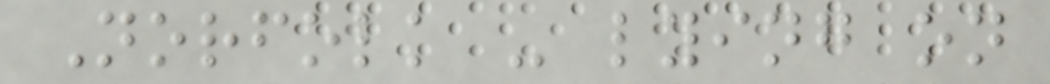Norfolk - lying on
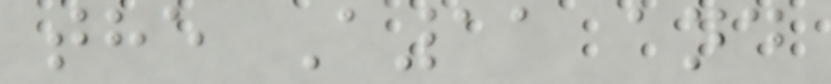the A11 and
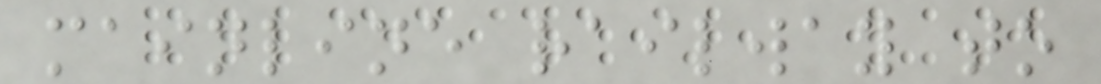mainline railway to
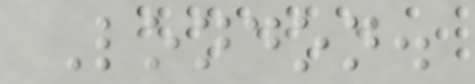London.
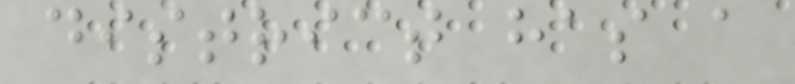district has a
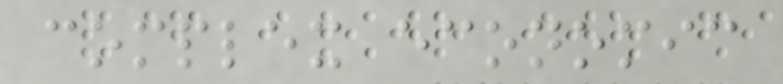complex economic
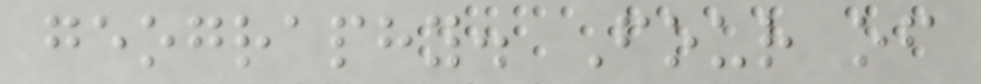geography. Four of
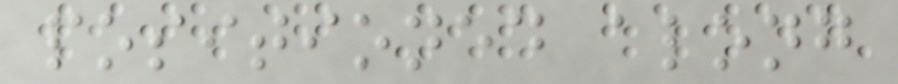positioned along
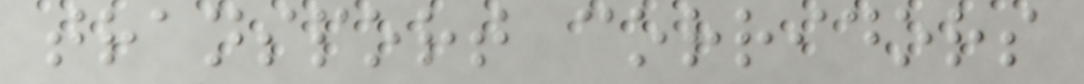transport corridors
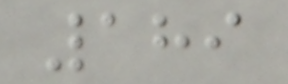189
